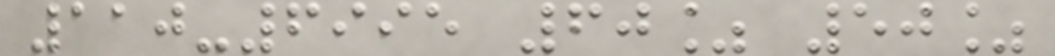110-6995 60% 50%
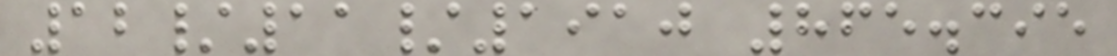12/11/1910 865.395
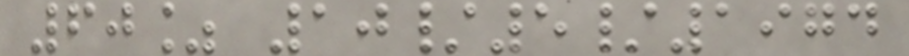60% 10/5/1974
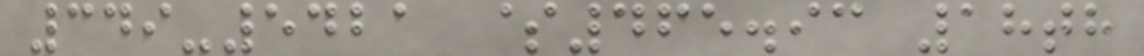349-5421 $465.93 18th
